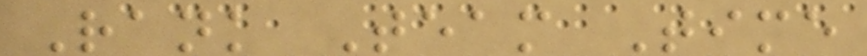Rank Team Time
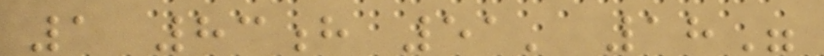1 83h 51' 18"
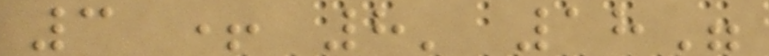3 + 8' 18"
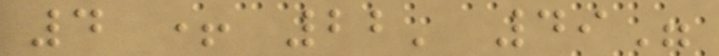4 + 22' 49"
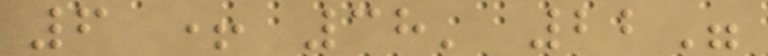6 + 38' 22"
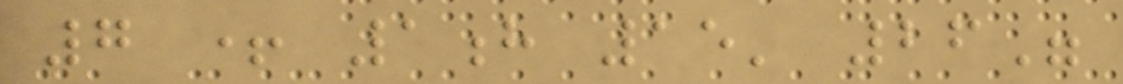7 + 1h 15' 26"
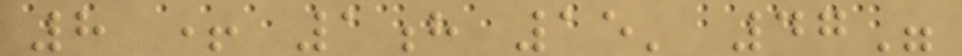8 + 1h 15' 47"
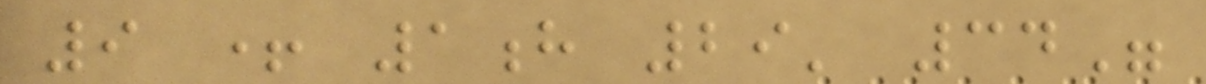9 + 1h 29' 34"
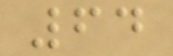64
